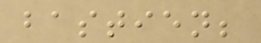bastien;
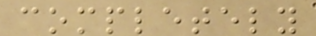completely
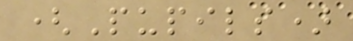(Pupils)
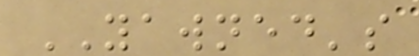YAWNED's
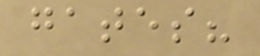gates?
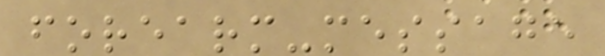forearm-message
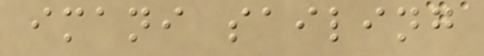imani sailing
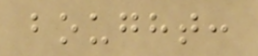bought:
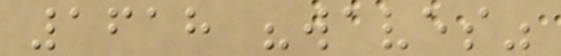1618 "waves"
